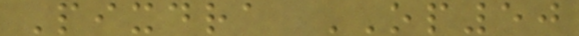Pixdra OP50
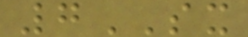7SX
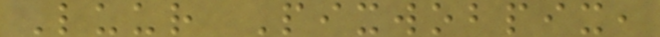Luur Pixwobpix,
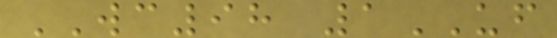WC98 1UF
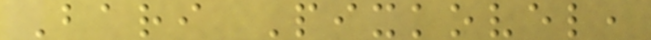Bari Pixkovel,
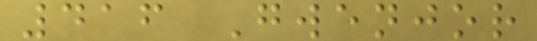416 Gwenjor
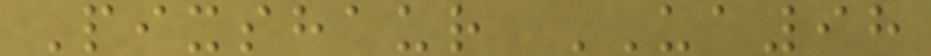Pixshaur UA98
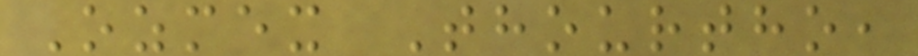Ozmex Thourtho,
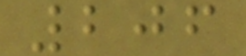206
